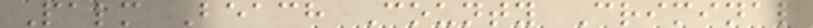Palm Beach County Criminal
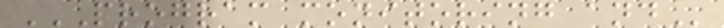PROGRAM MONITORING AND
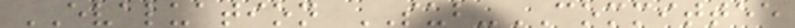EVALUATION SUB-COMMITTEE
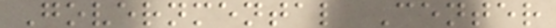Governmental Center
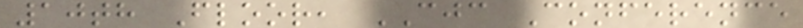10th Floor, CJC Conference
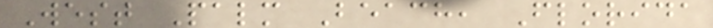West Palm Beach, Florida
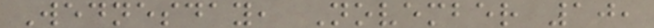Wednesday, November 10,
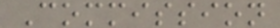Commission
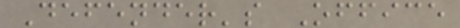Defender's Office
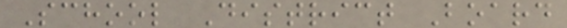School District Board
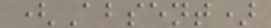(Absent)
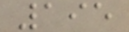195
